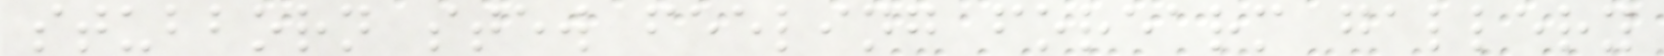stubborn stew feeling forearm gallery
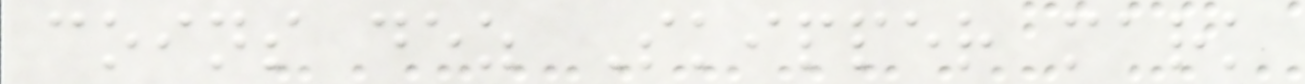coins dez Skipper mark
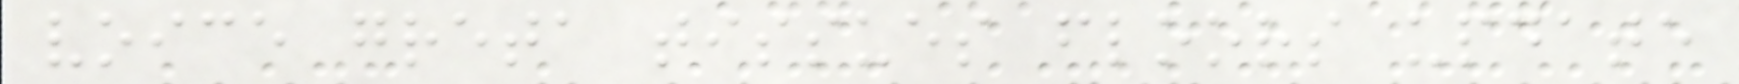voice greta tissues floors update
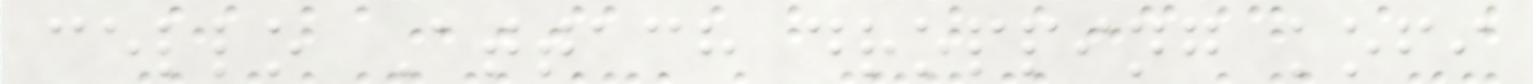cello Attach dropping kofi
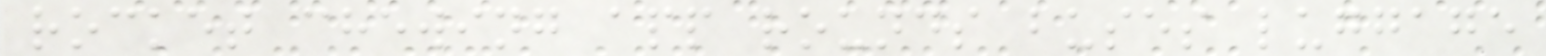rocket chewing app rounds buses luggage
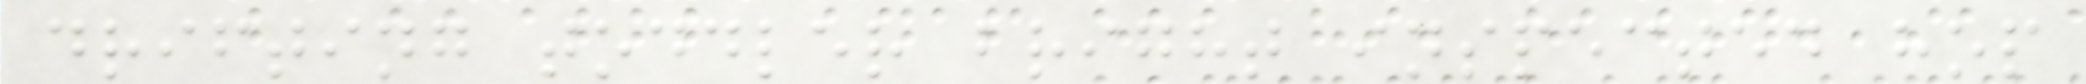drifting toddler bright inspected hop
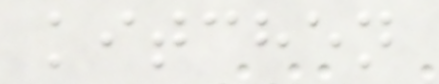kitchen
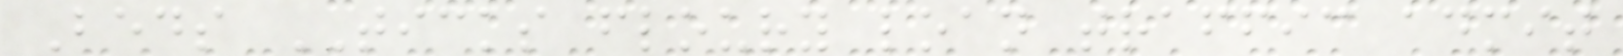Beds TICKS floury loan traffic admit
